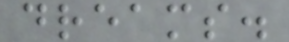dreams.
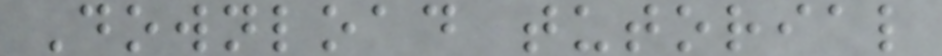Download tutorial
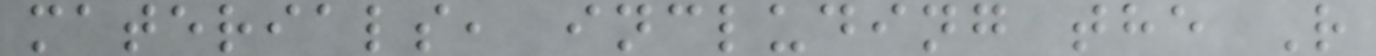materials, including the R
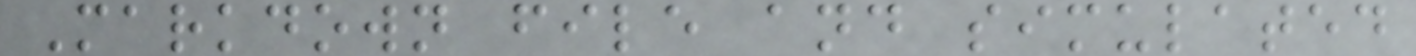Markdown file and simulated
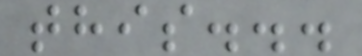this...
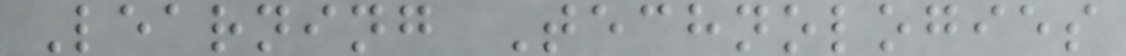Learning Technologies
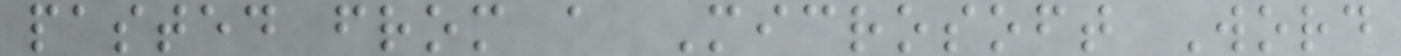pasted from a Microsoft Word
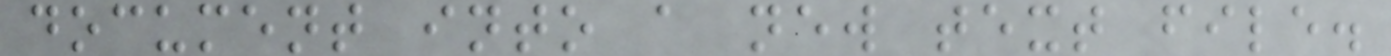document into a new text file.
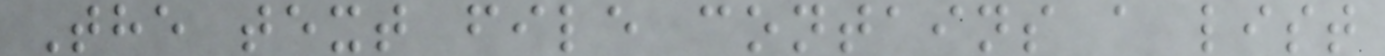The text file contains a list
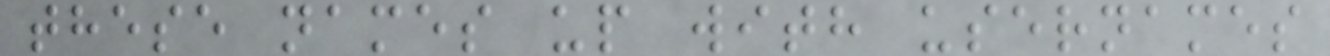these names up with usernames
